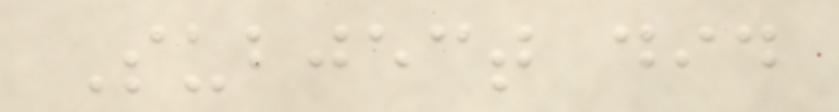Subject did
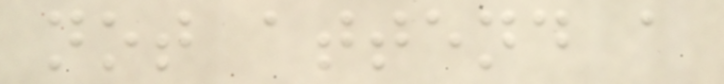not attend a
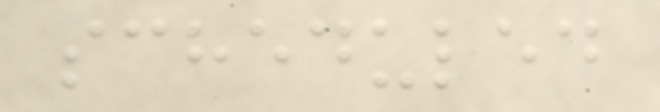scheduled
